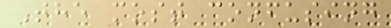The most confusing
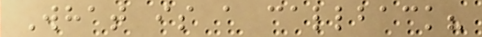What is a callback?
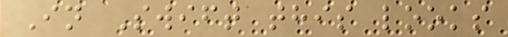In Swift this looks
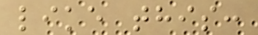like this:
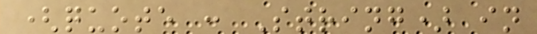(quote : String) in
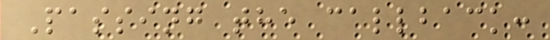Passing the callback:
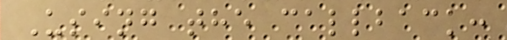Using the callback:
